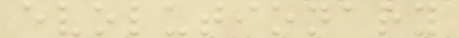evolutionary
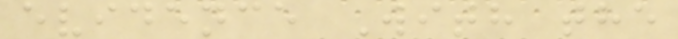evidence With the
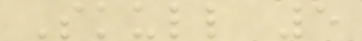Skull 5
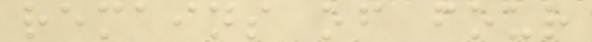remains of four
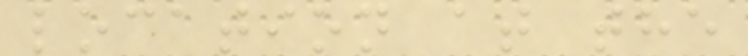location at the
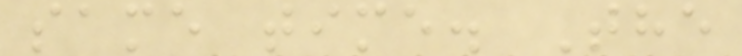same time. The
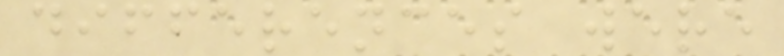differences were
